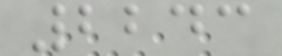2243
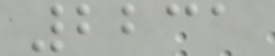2231
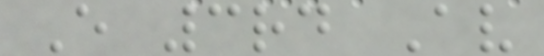E 3rd Av
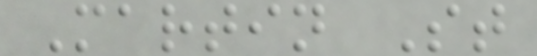Martin St
